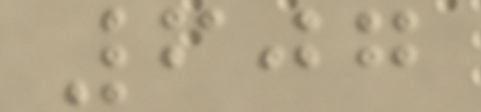607
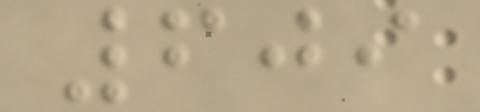609
